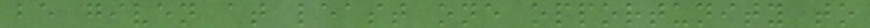be given at least one opportunity to
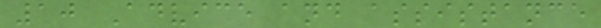10 Advice and assistance
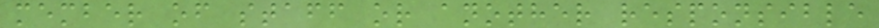member of staff or another responsible
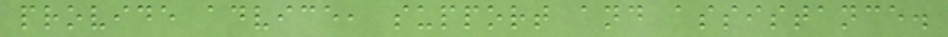provide advice, support and assistance.
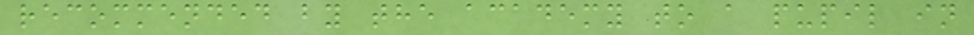recommended by the academy to a pupil in
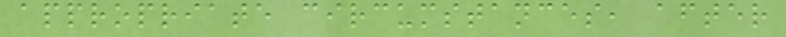appropriate circumstances, after
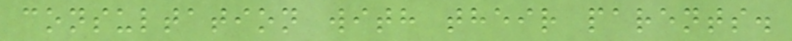consultation with their parents.
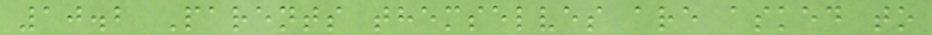10.2 Parents themselves are asked to
